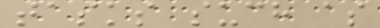tasks such as
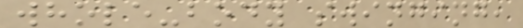whole-body swinging,
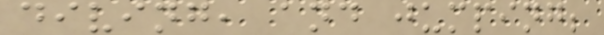diving, and jumping;
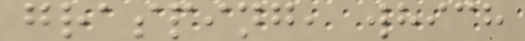grasping, which
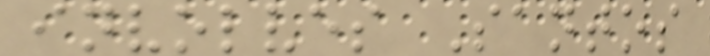involves Santos
